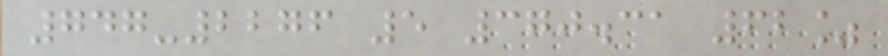747-2276 5 370.31 62%
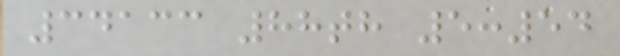34133 88th 5:54
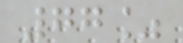77%
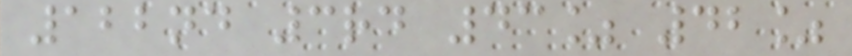122nd 3rd 43% 42%
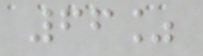66%
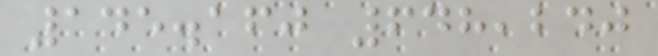145.160 648,240
